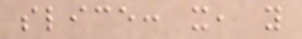slice: x, y
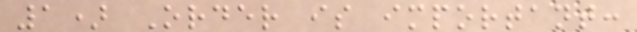1) Order is important:
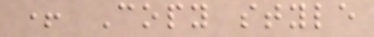+ Copy style
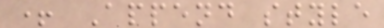+ Append style
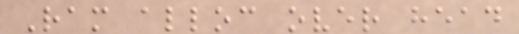Ram alloc over head
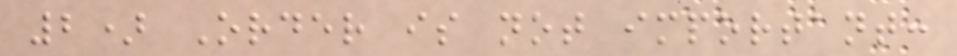2) Order is not important:
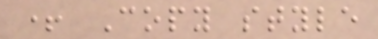+ Copy style
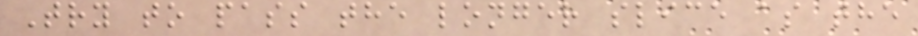Try to pass the longer slice as the
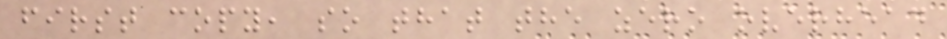first copy, so that the zero overhead
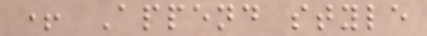+ Append style
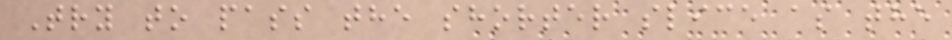Try to pass the shorter slice as the
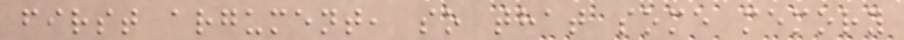first argument, so that some memory
